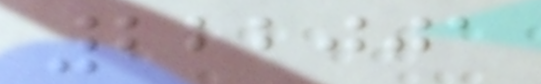222001
